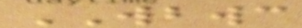WBWC
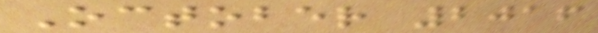October 2016
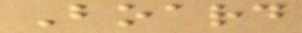Board
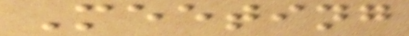Meeting
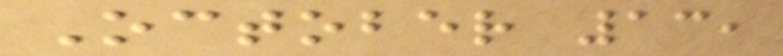October 13,
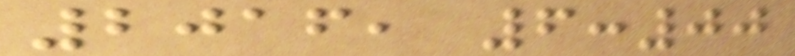2016, 6:00
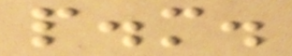p.m.
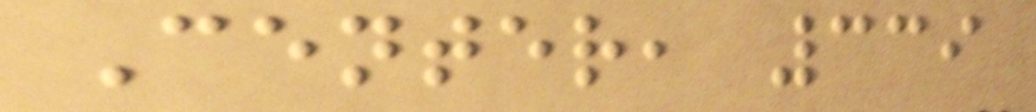Center, 339
